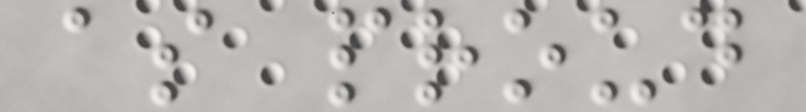as proud
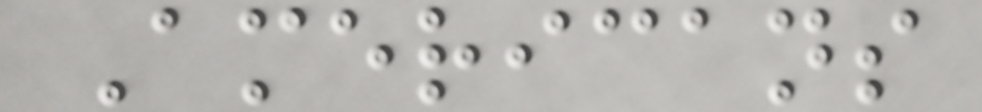Americans
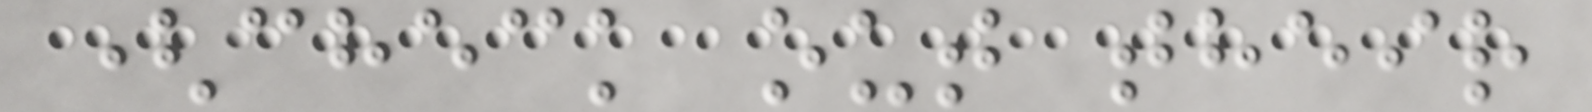(check out their
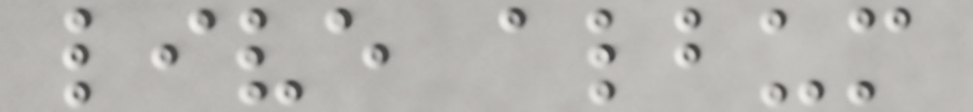live album
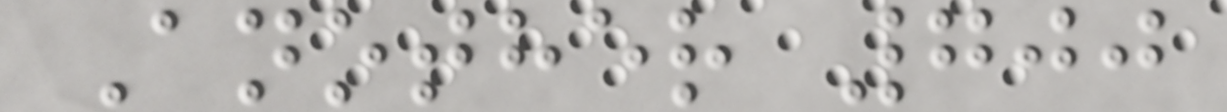Another 700
